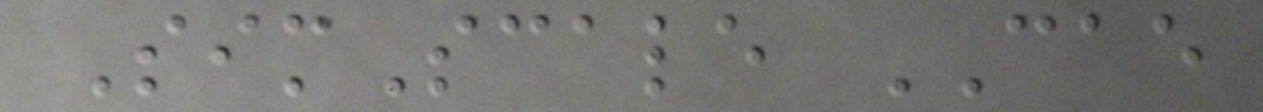SimScale CAE
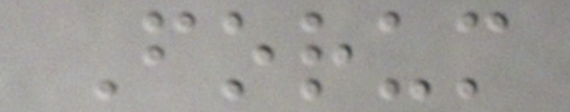Forum
